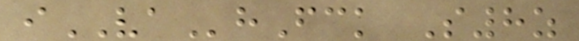iVAhFck S8z
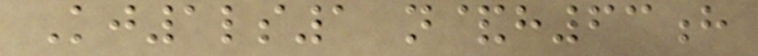Kj1ls1 n&h63h
